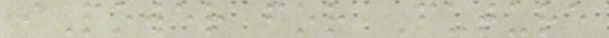iPower for Future
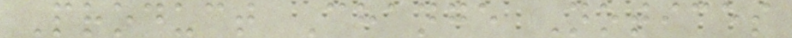Product Change Notices
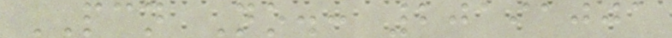PCN No.: 20191001
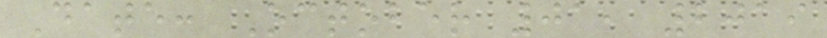Date: October 01, 2019
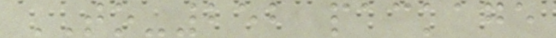TO-252 package
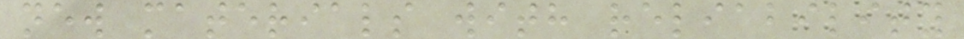new materials with reliability
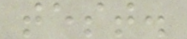test.
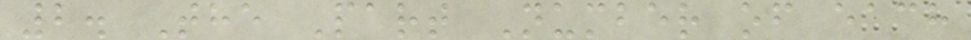2. The Part Number of each
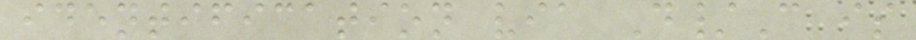identification via D/C is
